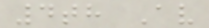4th Av
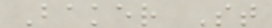Baker St
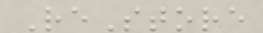ReStore
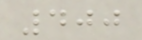400
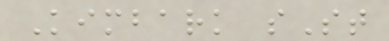Kimbark sSt
